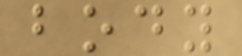body
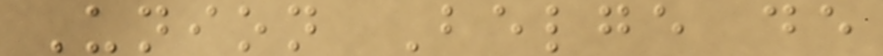Union Belge de
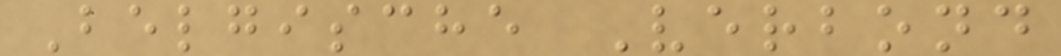Belgische Verbond
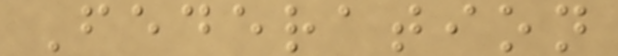Federation
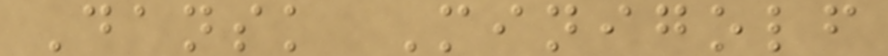Dansk Minigolf
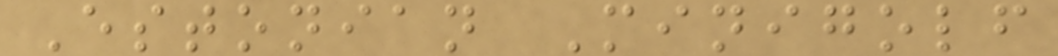Estonian Minigolf
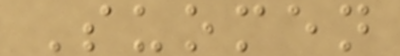Suomen
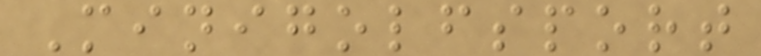Minigolfsport
